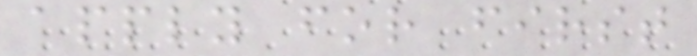apply for first
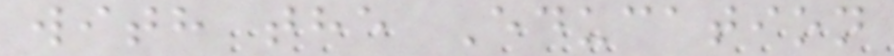with the Education
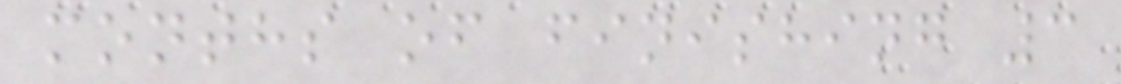months of finishing 3
